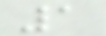1
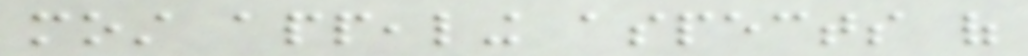most appealing aspects of
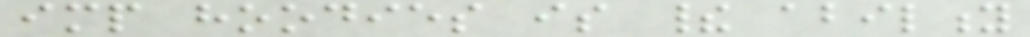imp hoodies is their ability
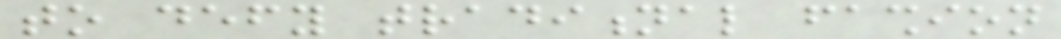to defy traditional fashion
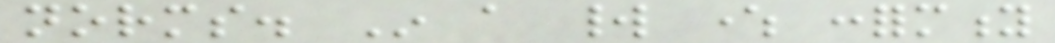norms. In a world where conformity
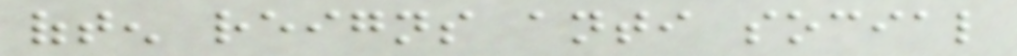often reigns anti social
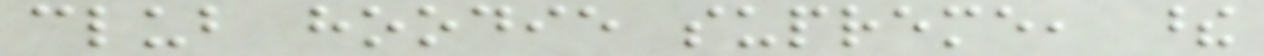club hoodie supreme, these
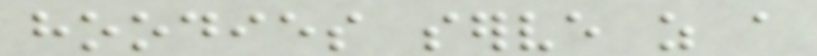hoodies serve as a
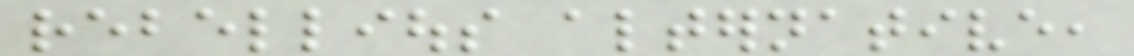rebellious alternative,
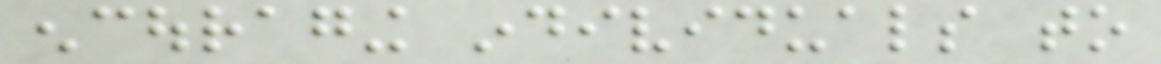encouraging individuals to
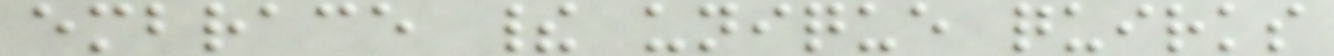embrace their unique quirks
